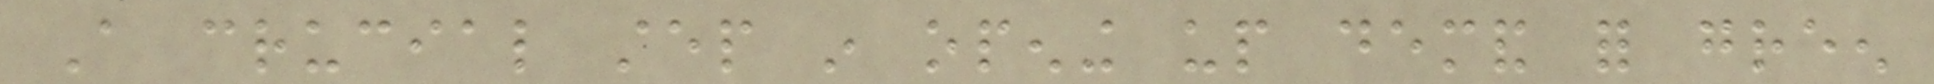A crucial step in opening up demand for green
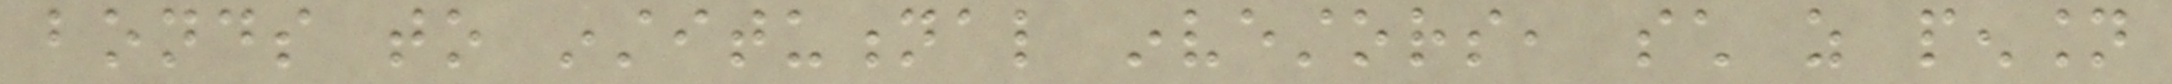bonds to institutional investors, such as pension
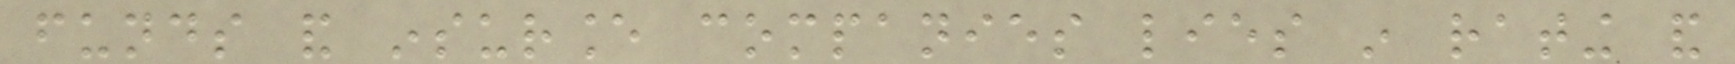funds and insurance companies lies in rating and
